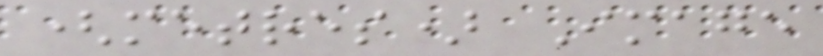(metres) Image
